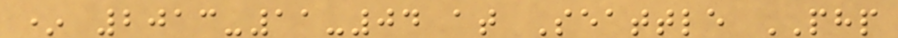* 2013-11-04 at Seattle PHP
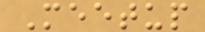Meetup
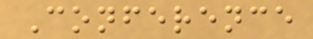Conference
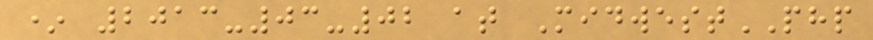* 2013-03-02 at MidwestPHP
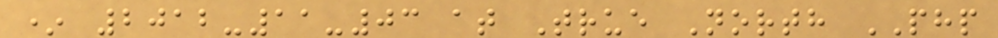* 2012-11-03 at True North PHP
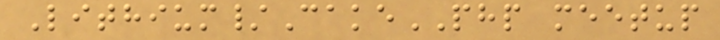Lithium/CakePHP meetup
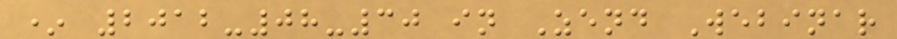* 2012-08-30 in Zend Webinar
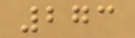273
